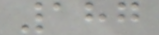187
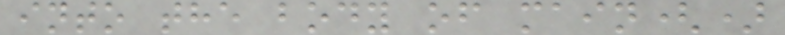into the body of main()
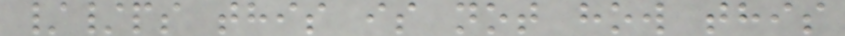//ps this is not how this
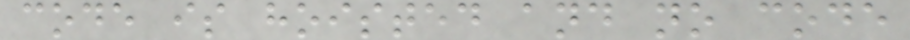code is hoisted and no code
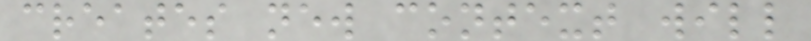creates new context will
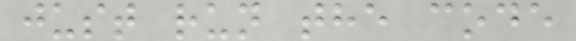just run the code
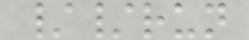//run
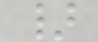}
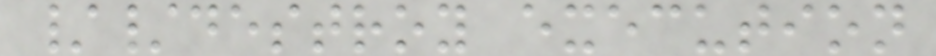//destroy execution
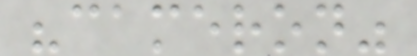"cameron"
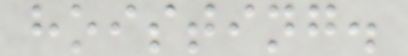hoisting.
